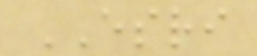ESRI
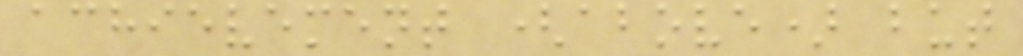achievement (above) but
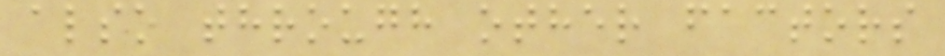also through other factors
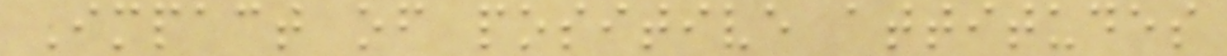Impact of positive attitudes
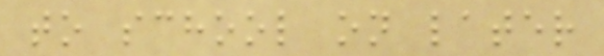to school on later
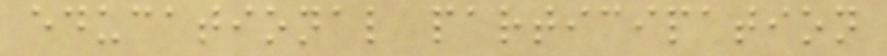educational participation
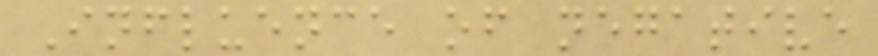Influence of negative
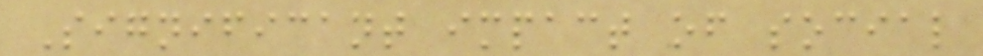Significant impact of social
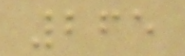265
